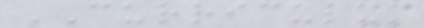CURRICULUM
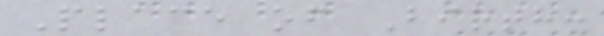Place of Birth:
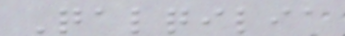Qalqilia
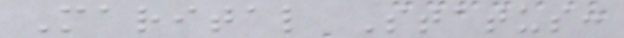Marital Status:
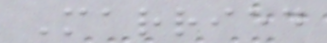Married
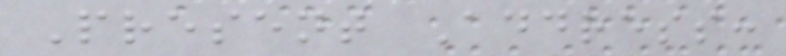Present Address:
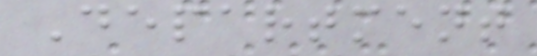Department
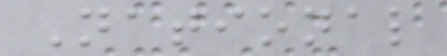National
